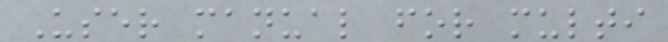User manual for multi
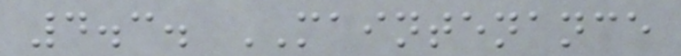4.3. MAINTENANCE
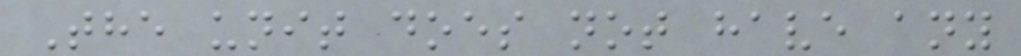The unit does not have any
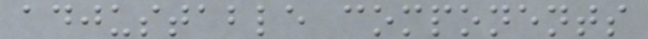adjustable components
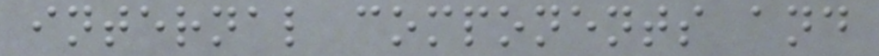internal components and
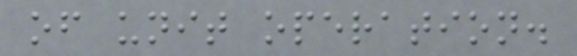of unit operation.
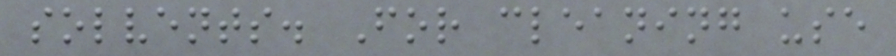solvents. For cleaning use
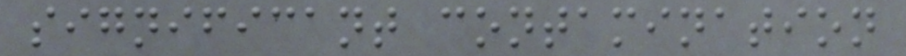significant contamination
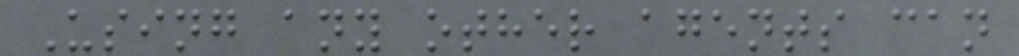Using any other agents can
